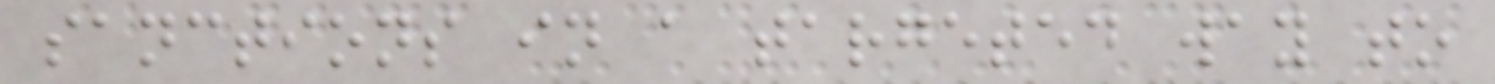sanctions in a targeted way to
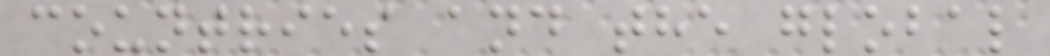countries and the global
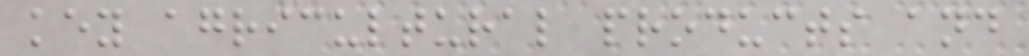key agricultural products and
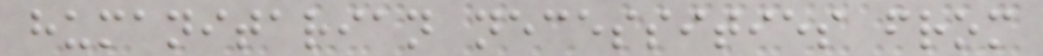humanitarian necessities from
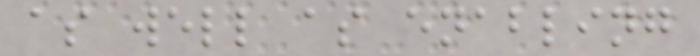as well as enabling
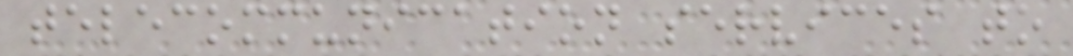telecommunication services to
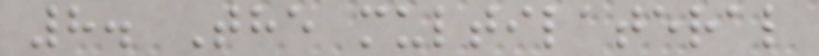8. The multilateral
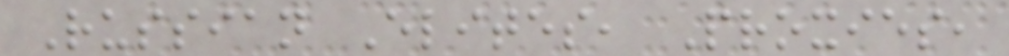Russian Elites, Proxies,
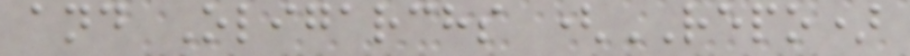and Oligarchs (REPO)
